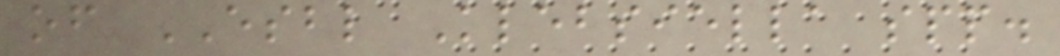of ESBL Klebsiella spp.
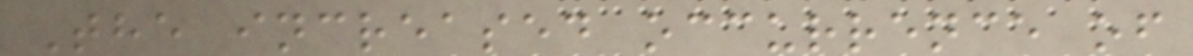The increased occurrence of
